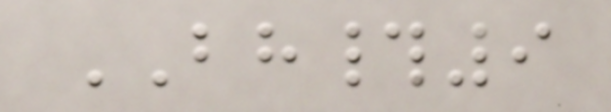BH#9
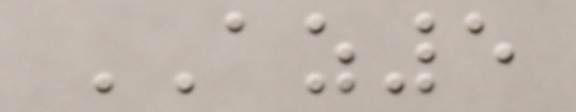AZ5
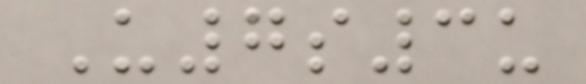U7s3u
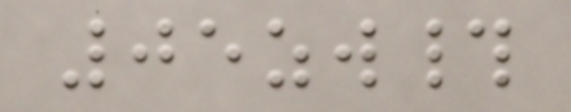05zw#
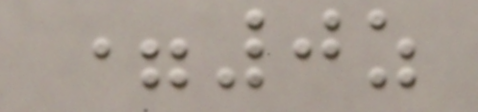=0z
